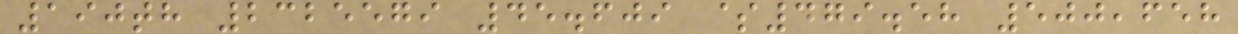190th 2325579 45.609 $479.58 500,658
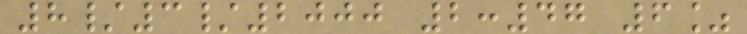8/3/2000 2:47 6%
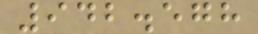942.578
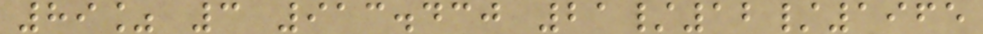89% 3 913.430 21/12/1965
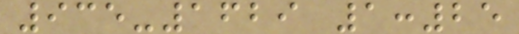935-1629 1:25
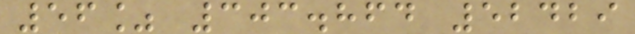56% 303.864 52429
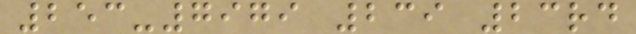253-7979 239 23rd
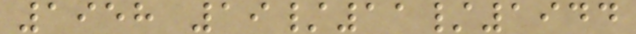1958 19/11/1944
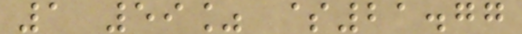1 59% $21.77
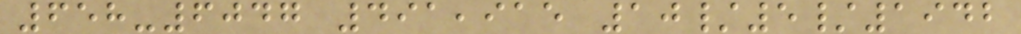658-6047 491,915 10/5/1942
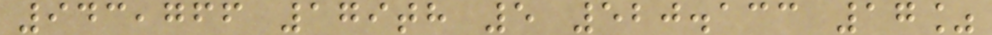943,766 179th 5 520.133 17%
